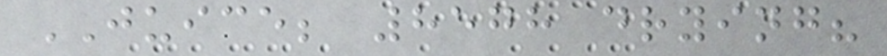JUICE; 8578 drying?
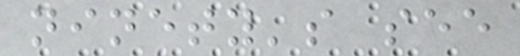ninety's see
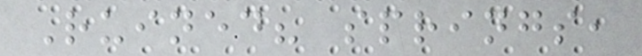Ruined? springs,
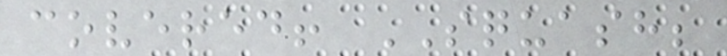covered! SQUASH;
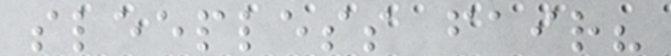sleepless fair?
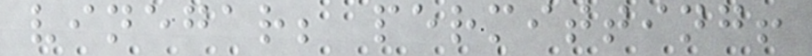vinegar; permitting!
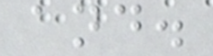and.
